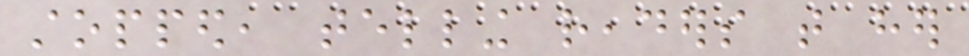stopped, telling readers that her
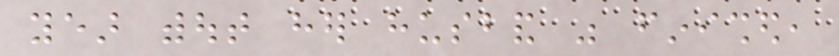year without her husband was finished,
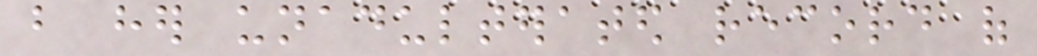but her unadulterated record of
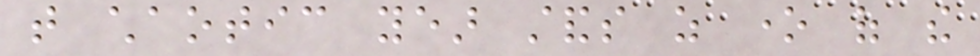that chaotic year stands as one of the
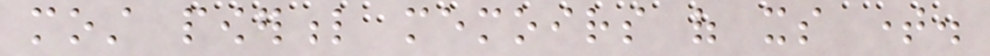most powerful memoirs of its time.
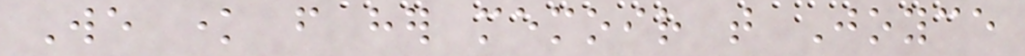We know from her memoir that Joyce
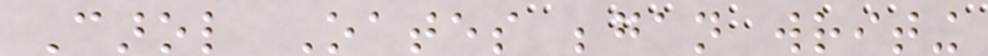Carol Oates began writing
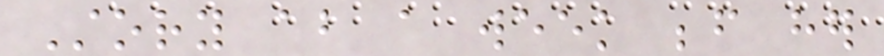Story about a week before her
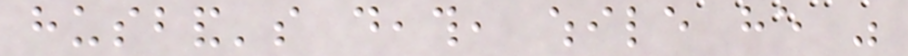husband's death, while he was
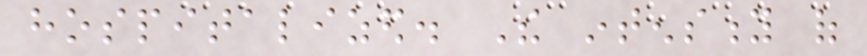hospitalized. The intensity of
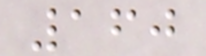160
